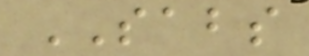SABS
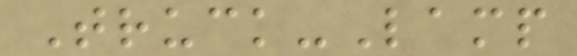Truck-Lamp
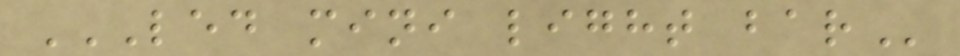LED MINI LIGHT BAR
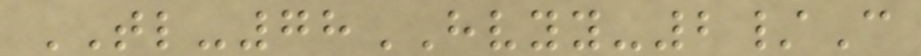TL-78HVYY-2/C
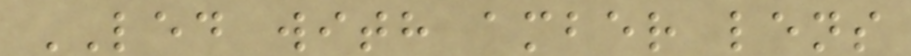LED with amber lens
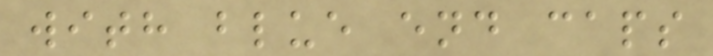with blue end caps
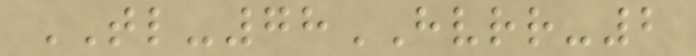TL-78HVRR-2
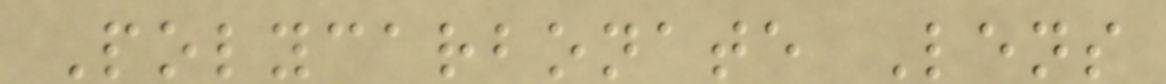Polycarbonate Lens
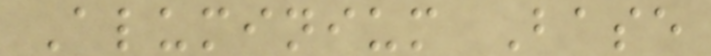Aluminium Base
